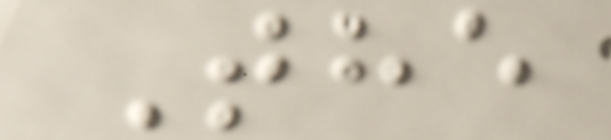The
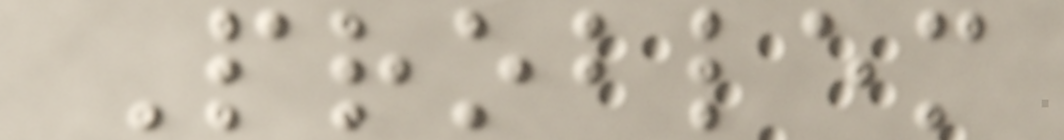Problem
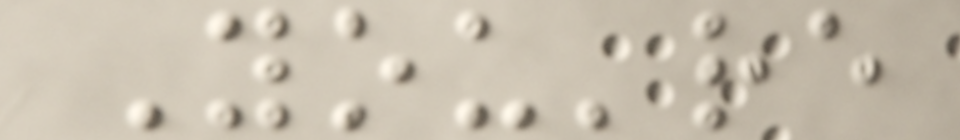You're
